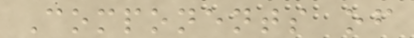Components of
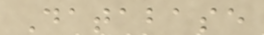Database
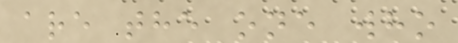are the one who
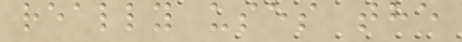really uses the
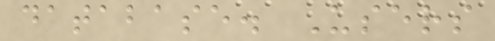database. Users
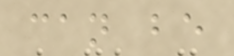can be
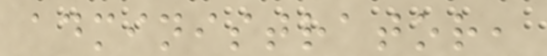administrator,
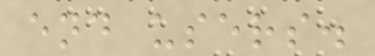end users.
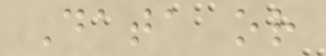Data or
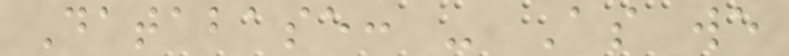Database: - As we
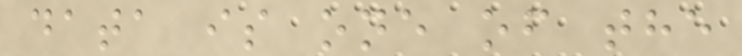data is one of the
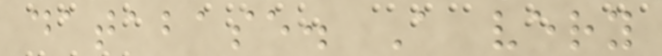database. A very
